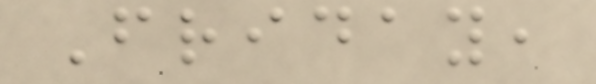Friday,
